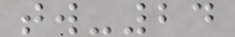tw-24
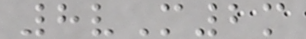8vM2m
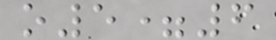o5=6
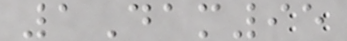1Dam95
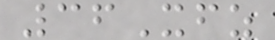36Xfz
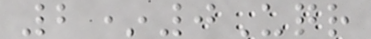2*0Uqr
